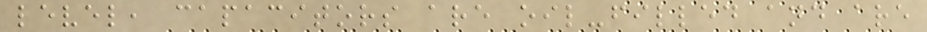level, capacitors are oil-filled and are
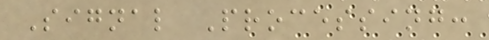Signal Processing:
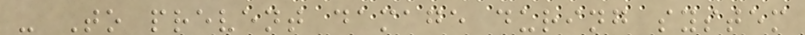- To prevent damage during system
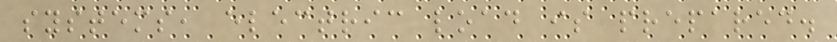systems, electric load is prepared.
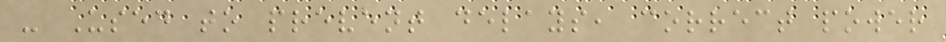- Used to prevent delays, correct power
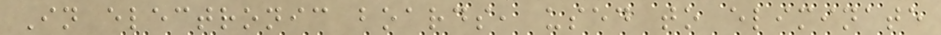In electronic boards, used to eliminate
